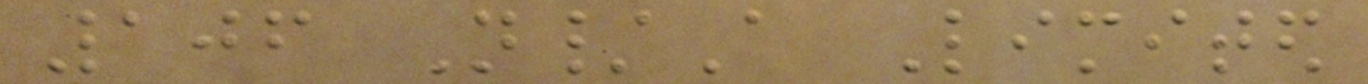106 N/A Limited
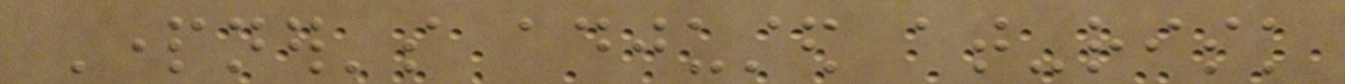Partner's adjusted at-risk
